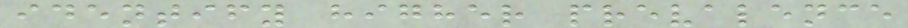identify higher prevalence
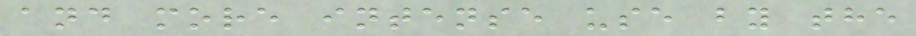and more intense use by the
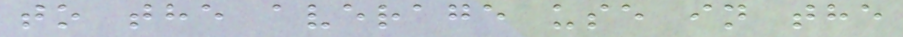to the average use in the
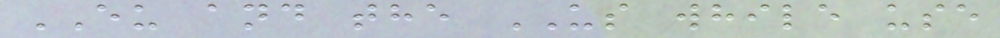EU and the US while use
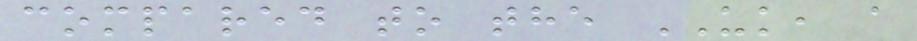compared to the UK, a
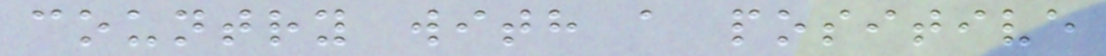country with a positive
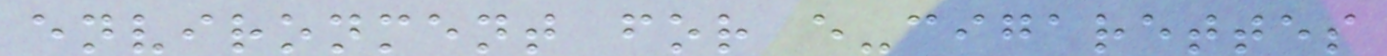environment for e-cigarettes
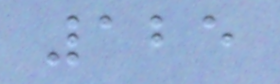125
